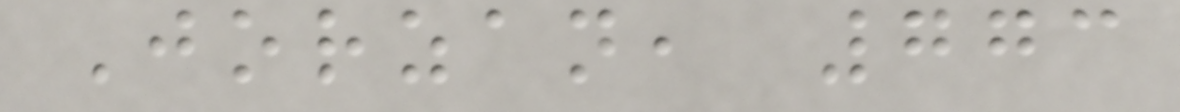Jorzan, 773
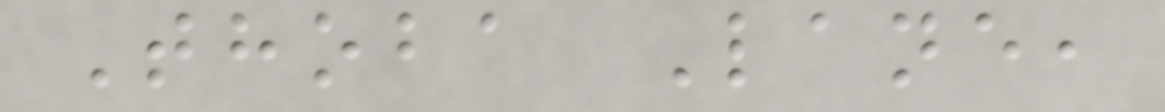Thoba Lane,
